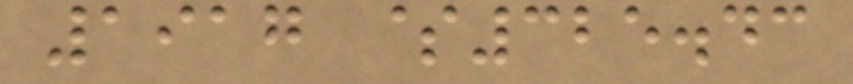1917 $325.43
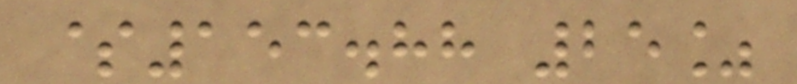$153.88 25%
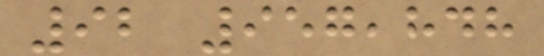92 957,848
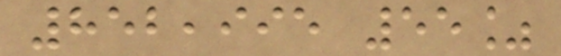852,995 55%
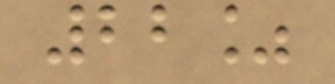22%
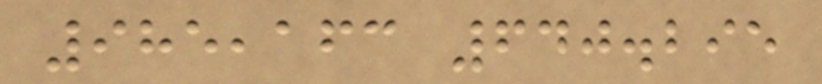985,163 640.295
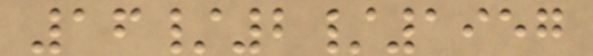16/2/1957
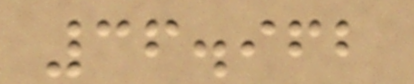36.962
